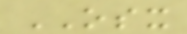OSX
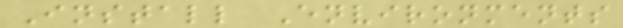Install Environments
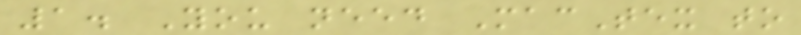1. You need MacTex to
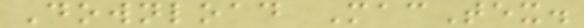Download MacTex.
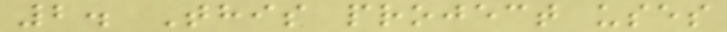2. This project uses
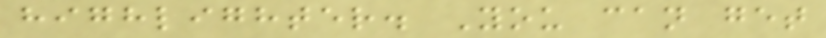highlighter. You can get
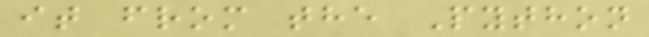it from the Python
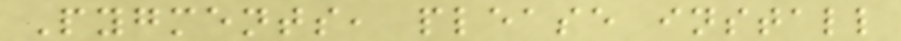Pygments, please install
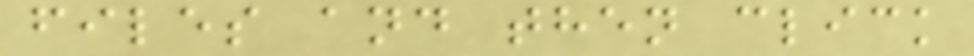files and then click
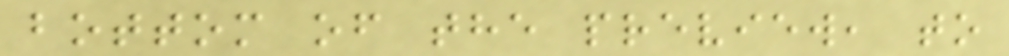bottom of the preview, to
